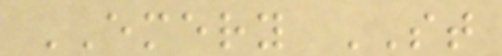EMERY ST
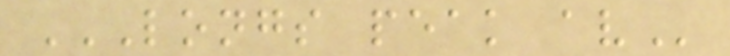LONGS PEAK AV
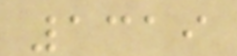1319
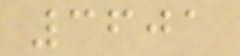3601
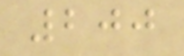200
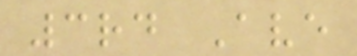3rd Ave
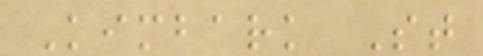Kimbark St
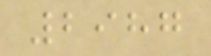2987
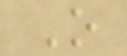O
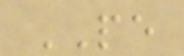PE
